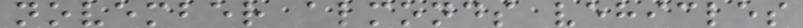november almonds vehicles
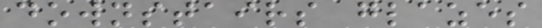downstairs glazes
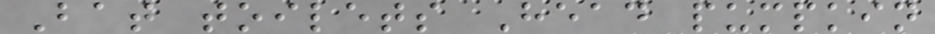Bat toilets Head pumpkin
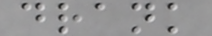drank
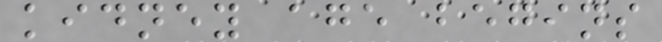kidney age begins
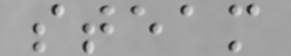steam
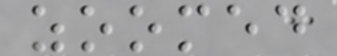zoomed
